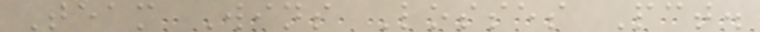Team Wins Losses Pct.
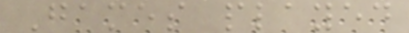Games played
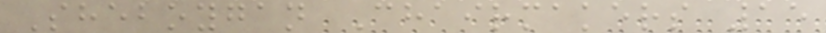Sheboygan Chairmakers 15
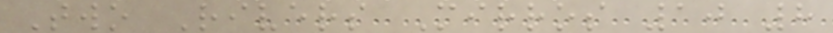Two Rivers Mirros 10 8
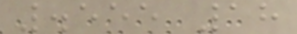.555 18
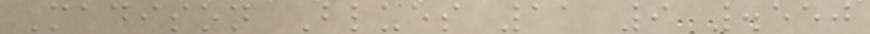Madison Blues 11 9 .550
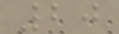20
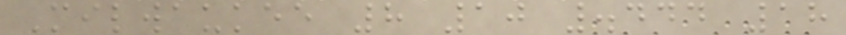Milwaukee 8 10 .444 18
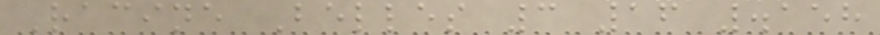Racine Belles 3 16 .158
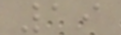19
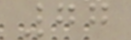77
